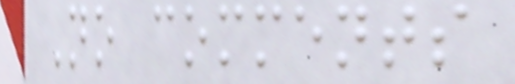No comments
